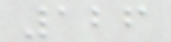126
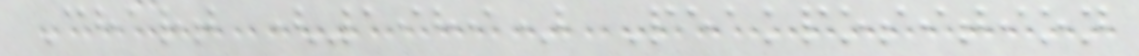Chart (1989) Peakposition
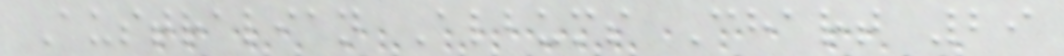Australian Albums Chart 29
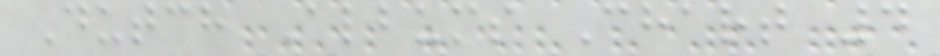Dutch Albums Chart 4
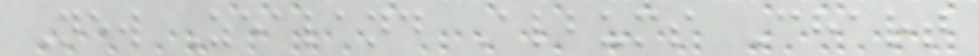New Zealand Albums Chart
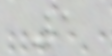1
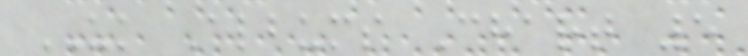UK Albums Chart 5
